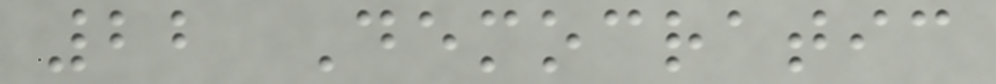22 Democratic
